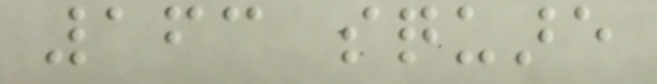163 square
